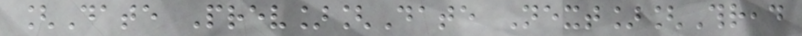[Date Prev][Date Next][Thread
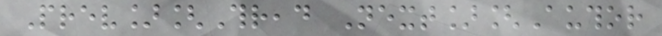Prev][Thread Next][Author
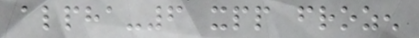alpha-6 xpp frozen
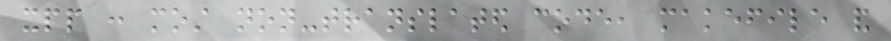xpp : most non-translated code, makefile and
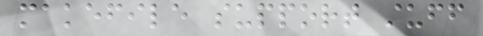makefile support stuff
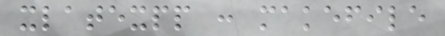xlatexpp : makefile
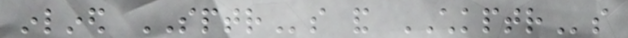inlined SPTRs and CHKPTRs
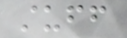stuff
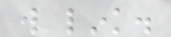will link.
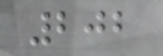202
